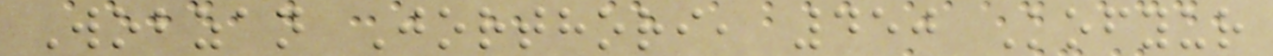Wobzan Jorthori, 450 Kofyur
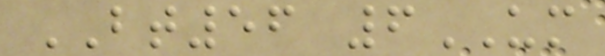BT56 6UM
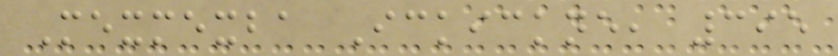Mexmexba Ickickne, 395
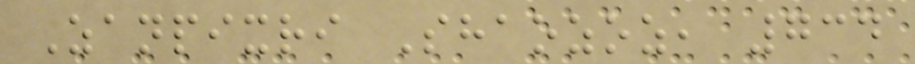Zanpixri Shaozoz, 734
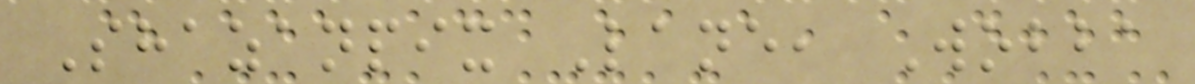Shazanpix Lane, Wobba
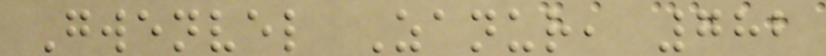Gwenvel Zanur, 782
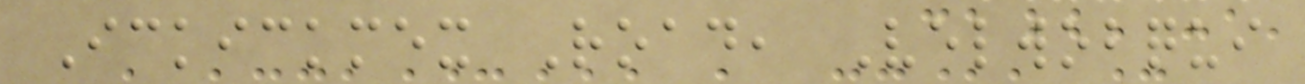Ickickmex Road, Velwobqui
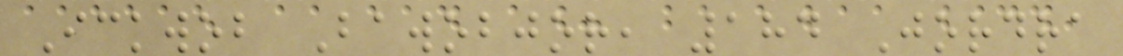Ickwob Bawobjor, 184 Jordra
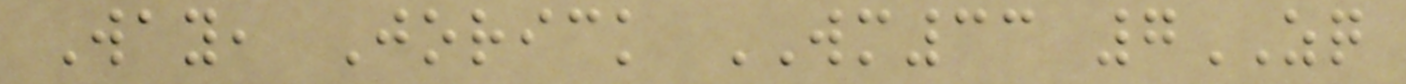Way, Jorick WM33 7ZQ
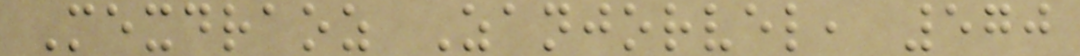Mexdraoz Zanjorvel, 570
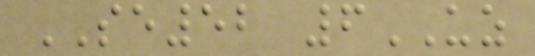SE52 6UZ
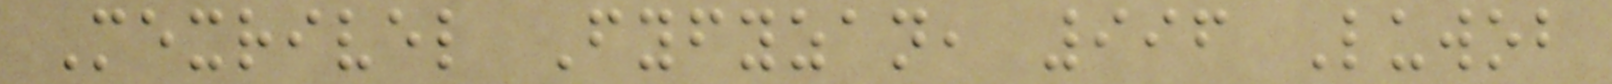Mexrivel Fyfyzan, 996 Luwob
